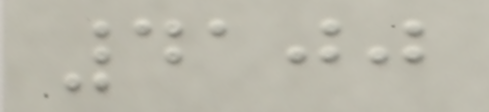4100
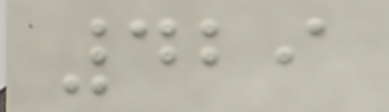429
